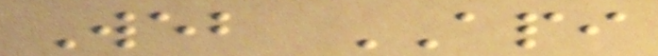Web API
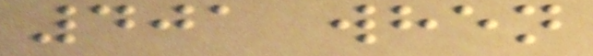401 when
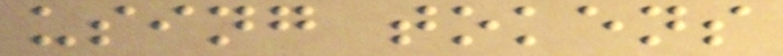using tokens
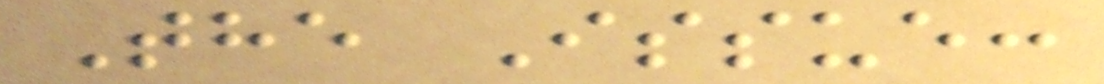The Issue:
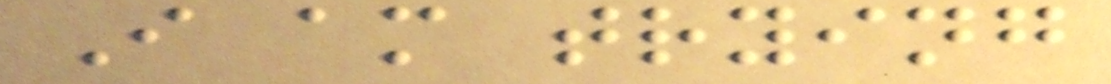I am trying
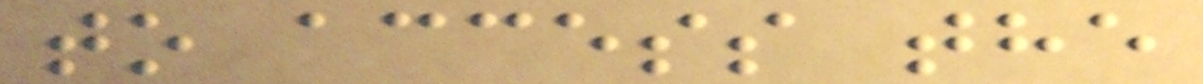to access the
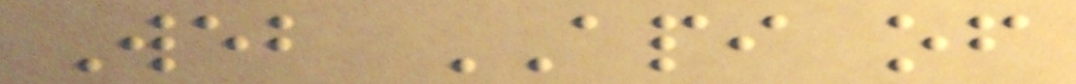Web API of
